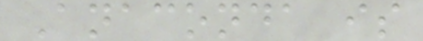Anaconda is
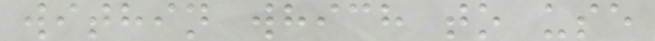within which to use
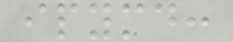ipymd:
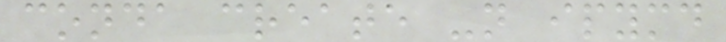conda create -n ipymd
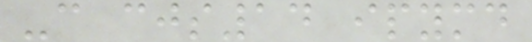-c cjs14 ipymd
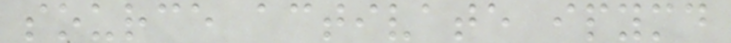source activate ipymd
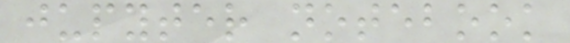jupyter notebook
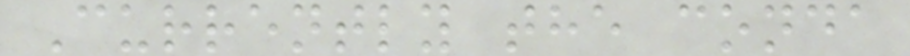Currently the conda
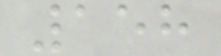158
